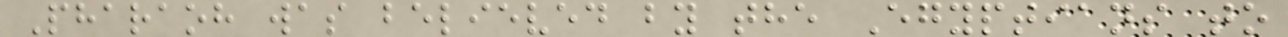Pharaoh was believed by the Egyptians to
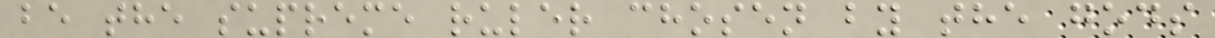be the supreme ruler chosen by the gods
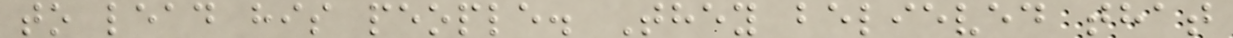to lead his people. They believed that
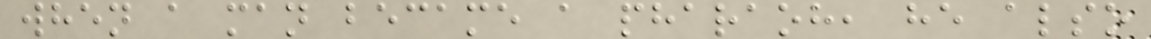when a man became a pharaoh, he also
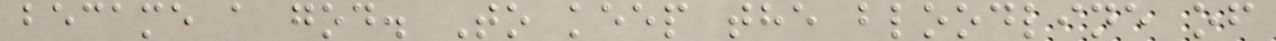became a god. To keep the bloodline of
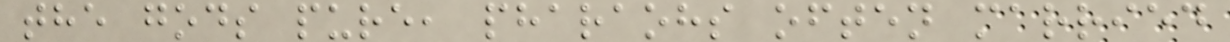the gods pure, pharaohs often married
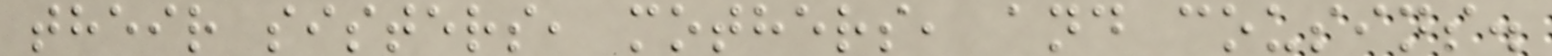their sisters, mothers, and cousins.
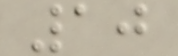10
